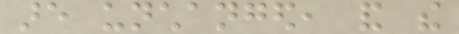are unchanged, and the
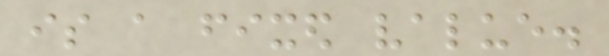is a fixed value.
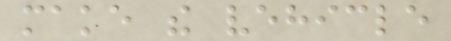make the vehicle
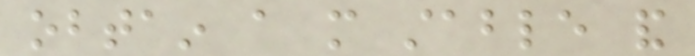obtain a more stable and
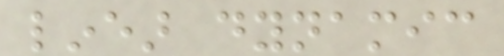linear dynamic
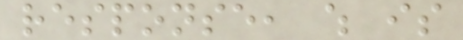response, which is
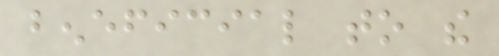beneficial to the
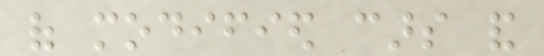of modified cars and
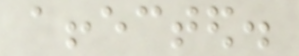affected.
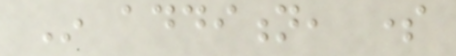In addition, some
